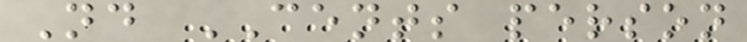Nd CENTS person
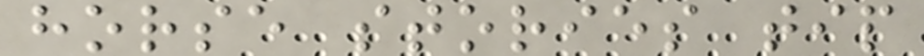horse stories tip
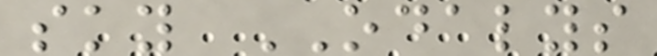sky ODALYS
